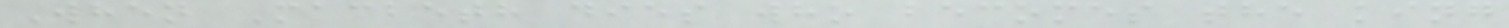When Macbeth dies who becomes the king
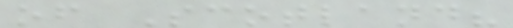of Scotland?
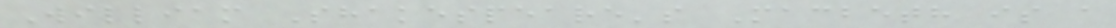William Shakespeare's Macbeth is a
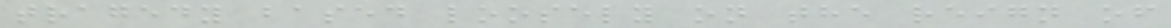tragedy based loosely on the reign of
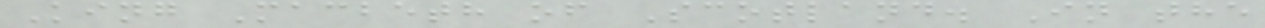King Macbeth of Scotland. In the
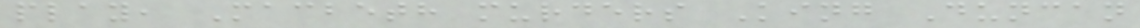play, Macbeth murders King Duncan
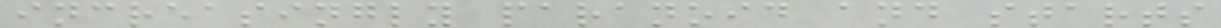increasingly paranoid and starts
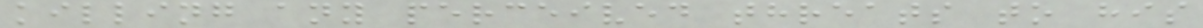killing any perceived threats to his
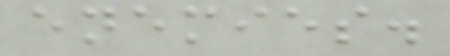enemies.
